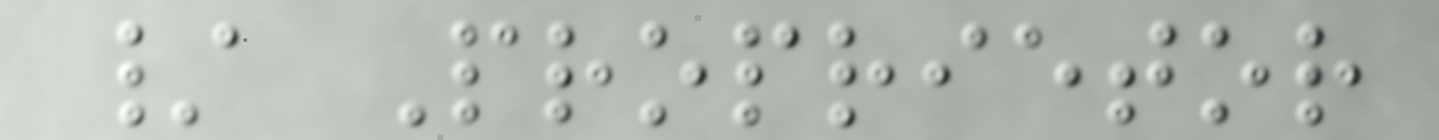/ Proprietor
